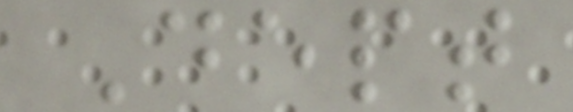Dept
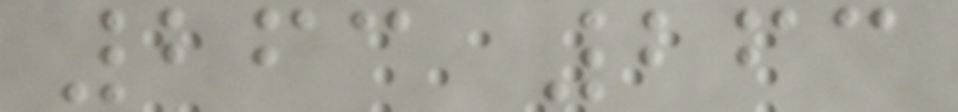263 263
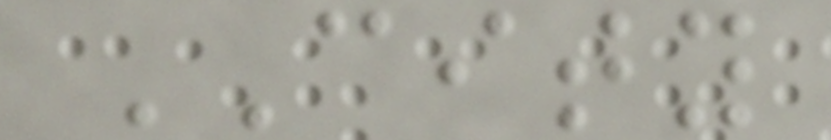CITY
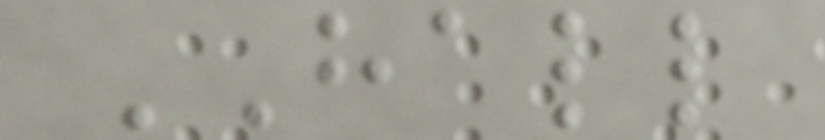HALL
